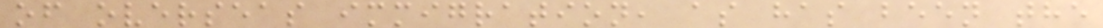of overseas immigration, as has been the
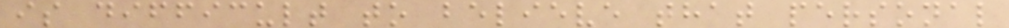is difficult to believe that personal
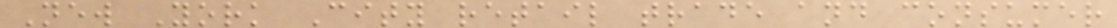New York City retail trade and consumer
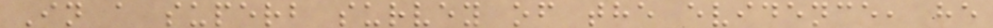In a superb survey of the evidence, he
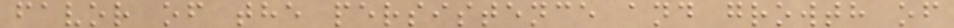favor of the persistence and growth of
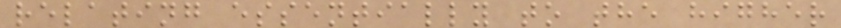relating essentially to the higher
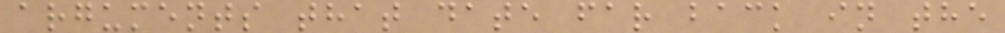arguments that date far back in the
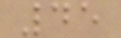45
